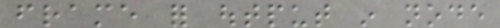frame for output in node
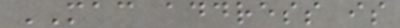MAC address is
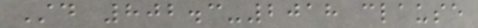Std 802.3-2018 clause
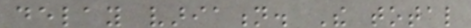delay variation. The total
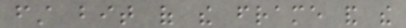first bit of the frame and the
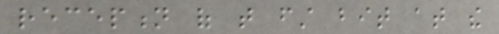reception of that first bit at the
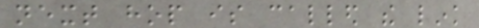next hop is called the link
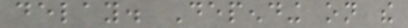delay. Depending on the
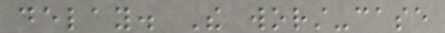delay. The worst-case
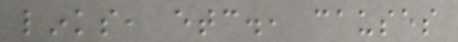links, etc., causes
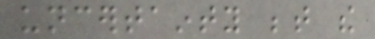uncertainty between the
